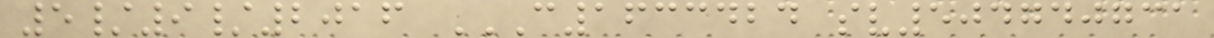5/9/2016 C1633424 SV504740731
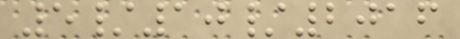5/10/2016
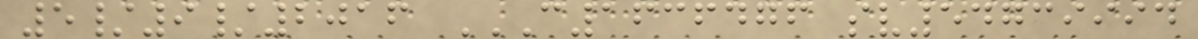5/9/2016 C1636476 SV54739994
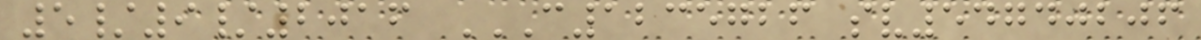5/9/2016 C1235726 SV54740206
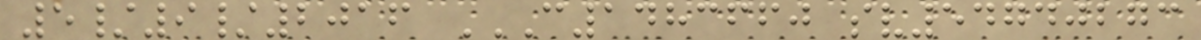5/9/2016 C1483660 SV54740273
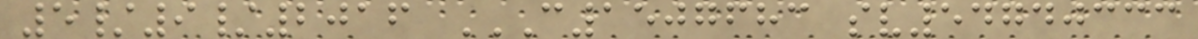5/9/2016 C1507683 SV54740333
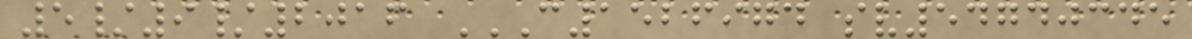5/9/2016 C1526974 SV54740345
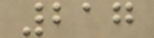217
